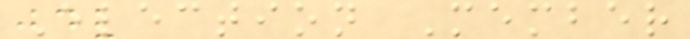Election Member
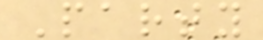Party
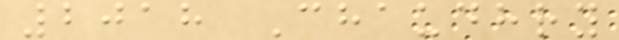2018 Chaudhry
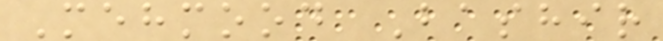Mehmood Bashir
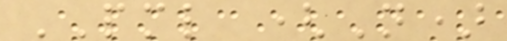PML (N)
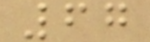67
